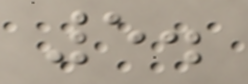5.
